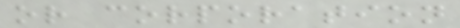or corporation
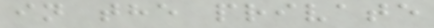in the private
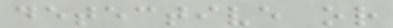detective or
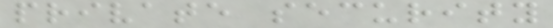private security
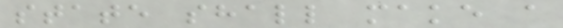state shall make a
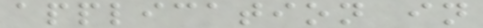application in
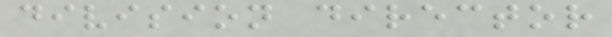division director
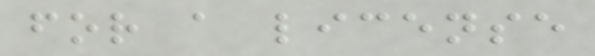for a license
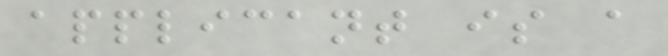applicant is a
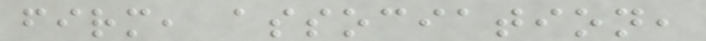firm, association,
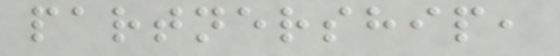partnership,
